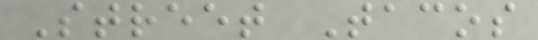Street Tacos
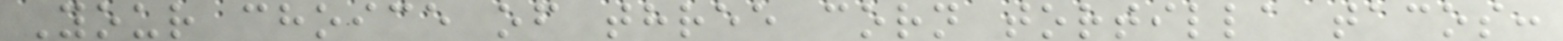Your choice of three corn tortilla tacos:
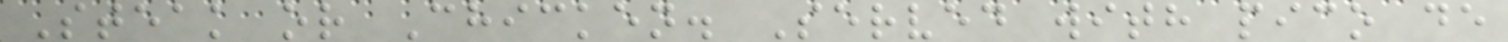Steak or Chicken. Served with pico de
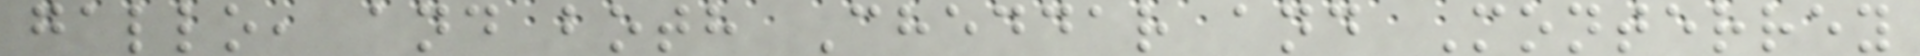gallo, and both Cheddar and Monterrey
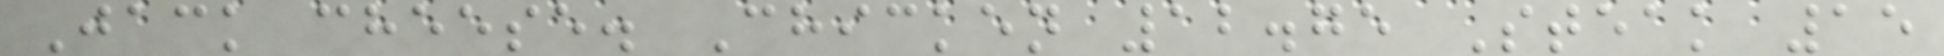Jack cheese. Chicken 12.75 Steak 15
